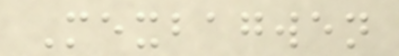Mexbagwen
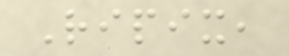Ripix,
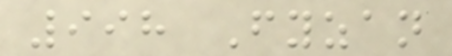998 Fyzan
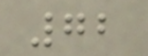72
